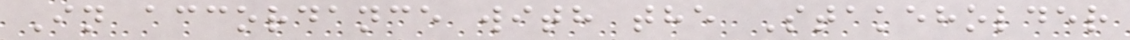In accordance with the Stakeholder
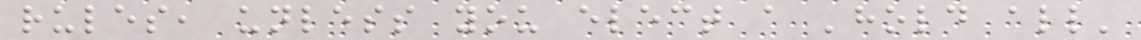rules, unless you elect a 'hold all'
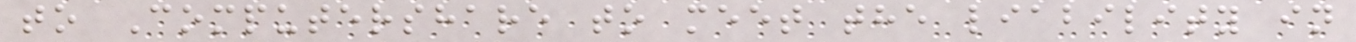to Computershare to meet the liability in
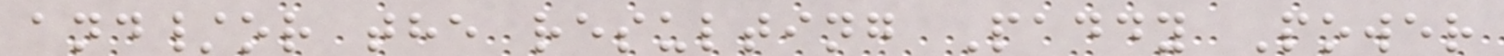and/or the resulting Paddy Power
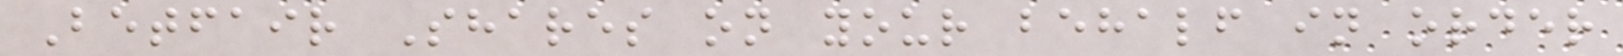Betfair Shares on your behalf in order
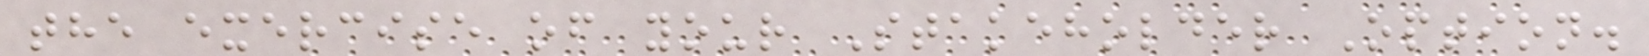the exercise of your Stakeholder Option.
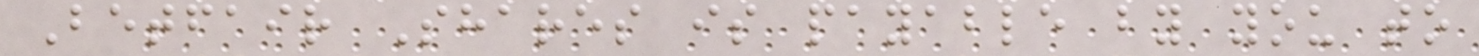Betfair Shares is payable by you to
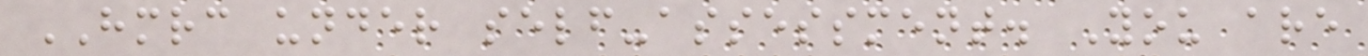HMRC under self-assessment. You are
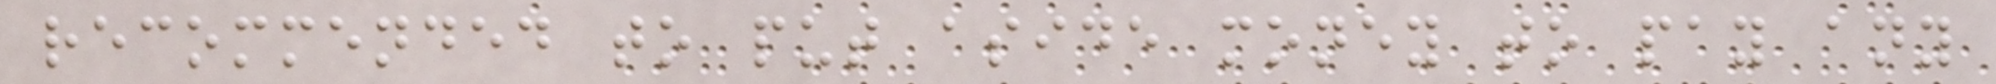recommended to put aside money to pay any
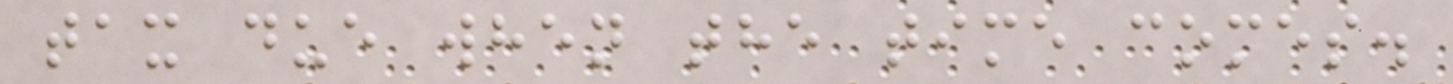tax due when the time comes.
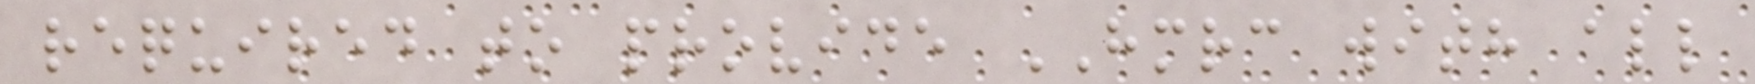required to provide HMRC with all
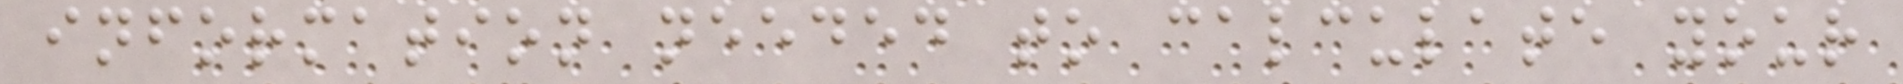information needed to calculate your
